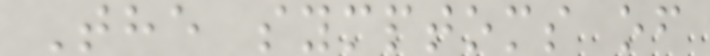The symptoms of
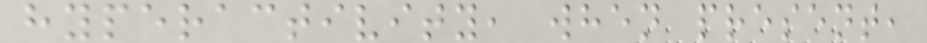hyperactivity, when present,
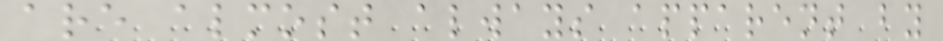are almost always apparent by
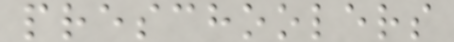preschoolers
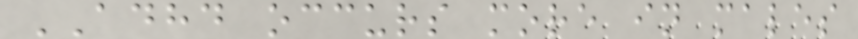ADHD occurs more in males
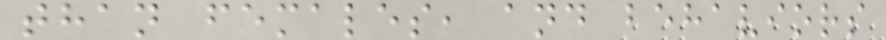than females, and behaviors
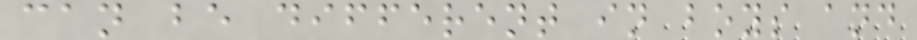can be different in boys and
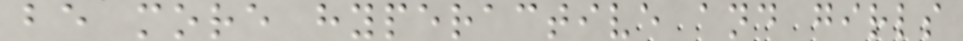be more hyperactive and girls
